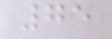75
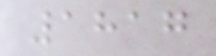1817
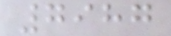7987
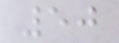50
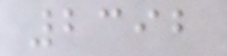2392
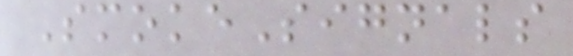SmokeSignals
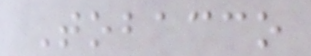Tobacco
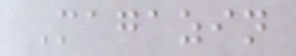Magazin
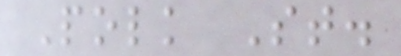Polk St.
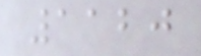1120
